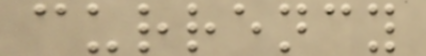currency
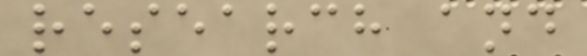research and
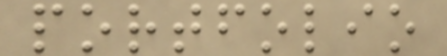portfolio
